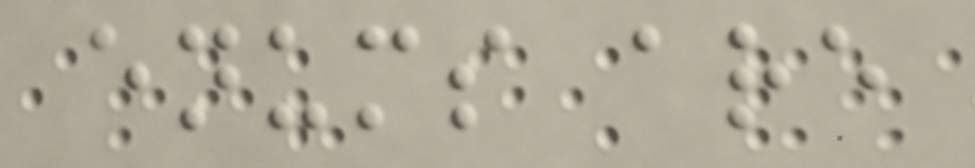enums are
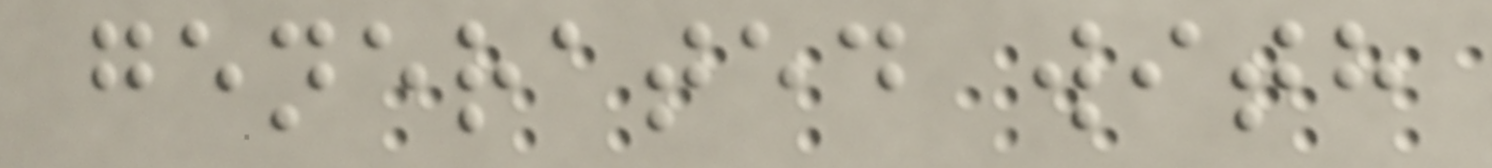generated with
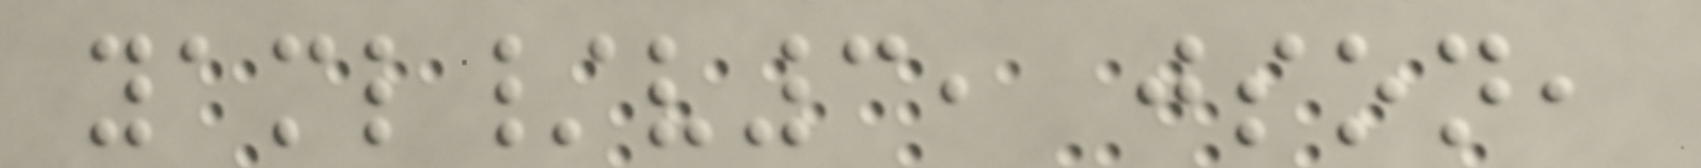yaml/v3, json,
